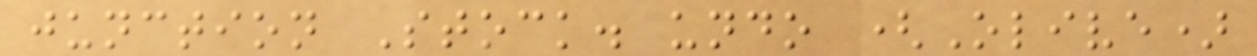junction Stock. undo (Olive)
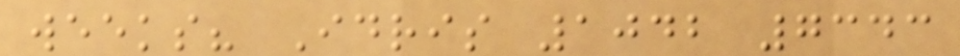weeks? Idris 1042 7343
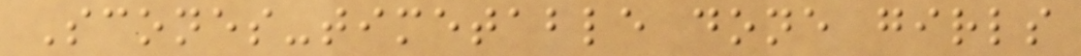Scones-timetable done girls
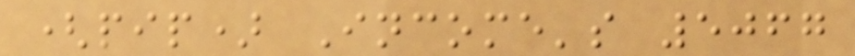(pip) Income's 5067
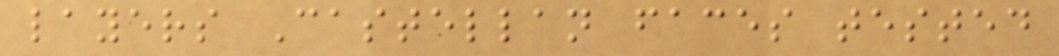layers Castellan faces tested
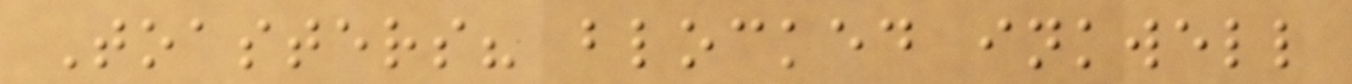Toasters? blocked inkwell
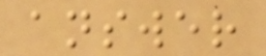answer
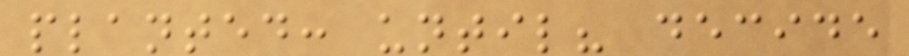planted: until? decide
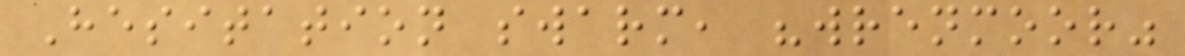Hesitation swarm, "wrenmoor"
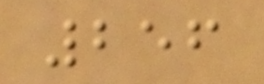256
